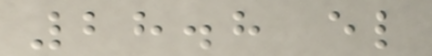28.8 el
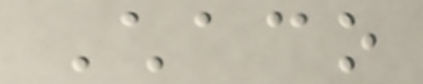Chaco
